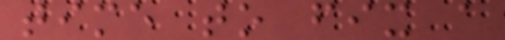time to fix a
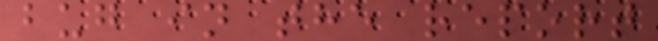bug in the report
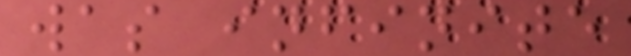was infinite
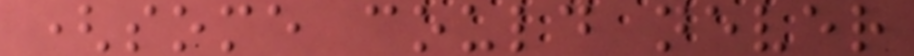(some could never
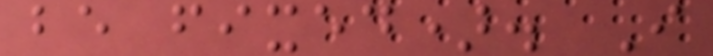be fixed). I
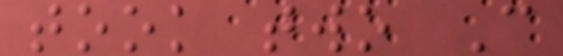took two C
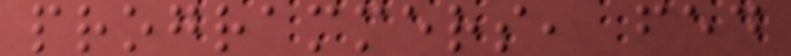programmers, fed
